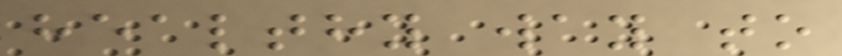healthy way to
